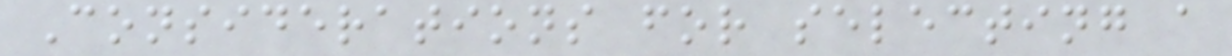Considerations for selecting a
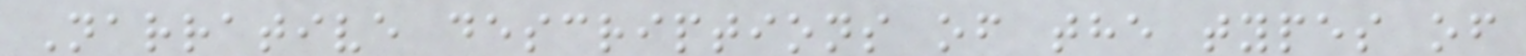Narrative descriptions of the types of
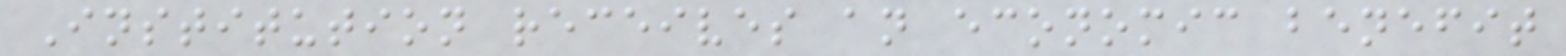Institution receives an economic benefit
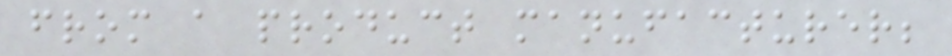from a product manufacturer;
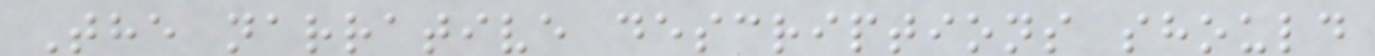The narrative descriptions should
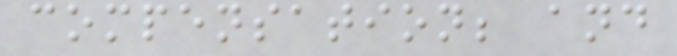compensation; and
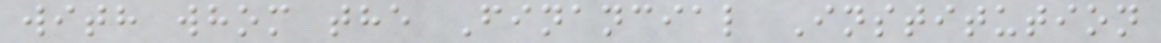with whom the Financial Institution
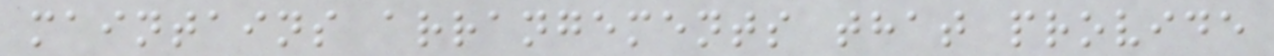maintains arrangements that provide
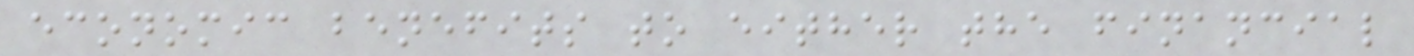economic benefits to either the financial
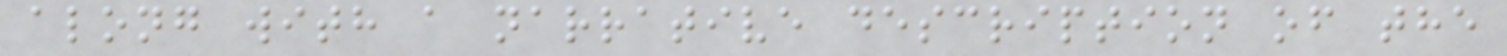along with a narrative description of the
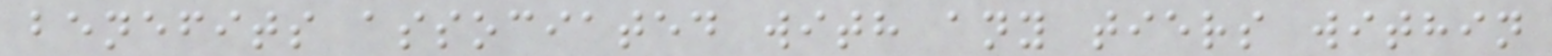benefits associated with any tiers within
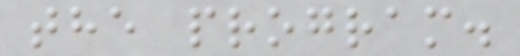the program.
